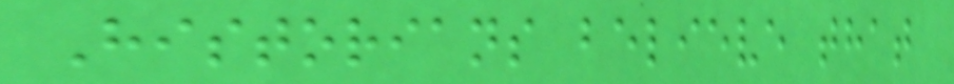Historians believe that
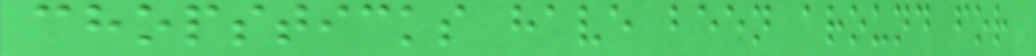chopsticks have been around for
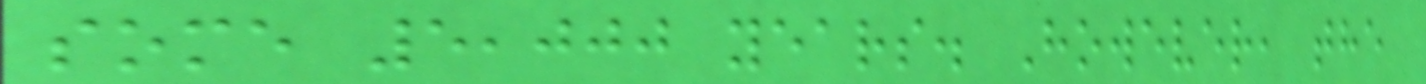some 5,000 years. However, the
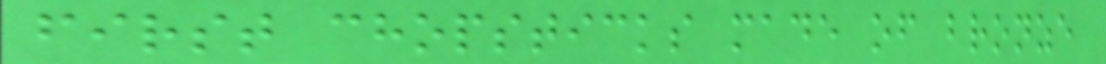first chopsticks made of bronze
